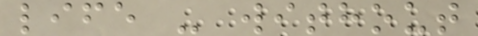life - without
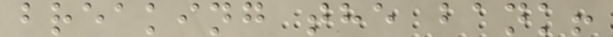breaking the bank!
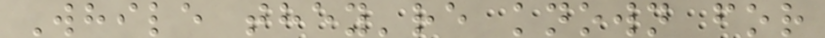While they're known for
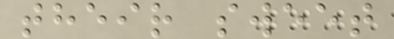their sweet
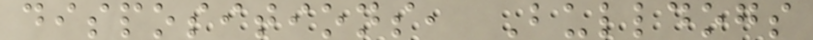dispositions, Bulldogs
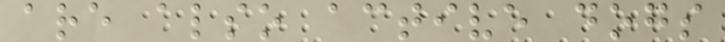are also active dogs
